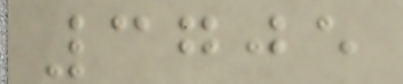3705
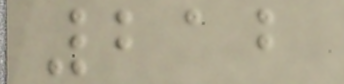212
